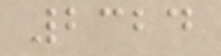2324
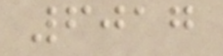6017
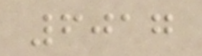6017
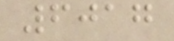6017
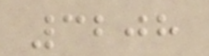3208
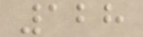128
